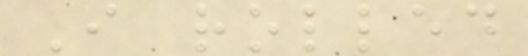I rolled
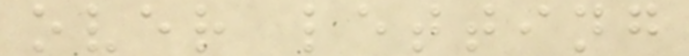over letting
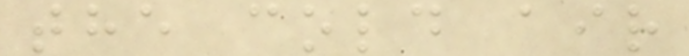the cold air
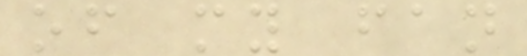of my fan
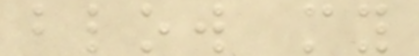blow my
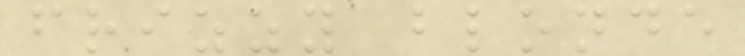frizzy blonde
